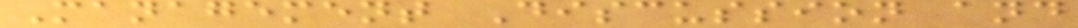Management Discussion and
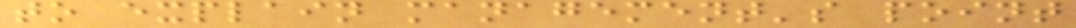to explain management's point
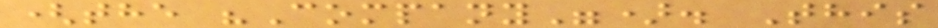(the "Company"). This
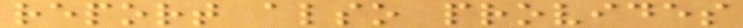report also provides
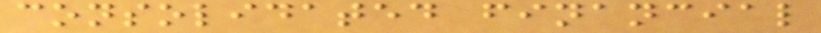consolidated financial
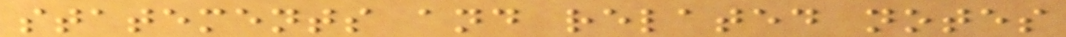statements and related notes
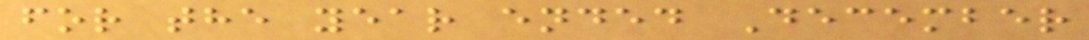for the year ended December
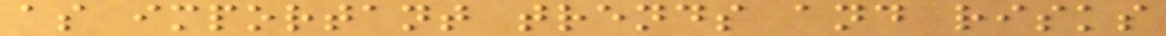as important trends and risks
